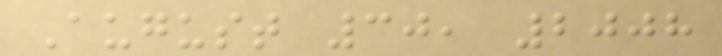August 30, 2008
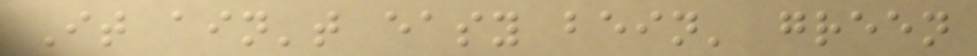It ain't easy bein' green
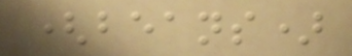(beans)
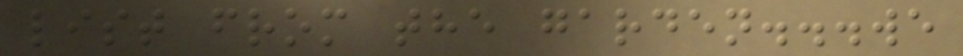list from the garden...we
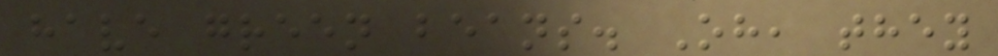have green beans. Oh, they
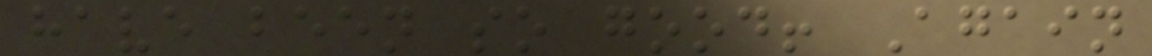have been so good! Again
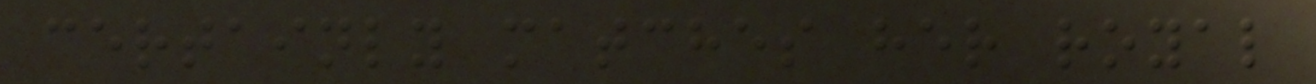certainly matches her royal
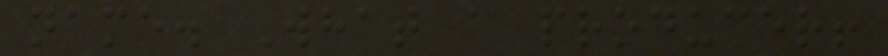name. What a producer!
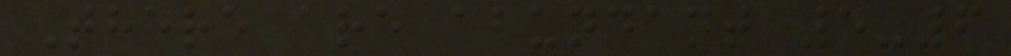There are abundant 5-6
